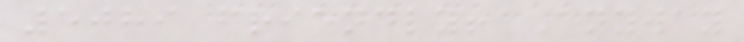5089 friendly! Anyway
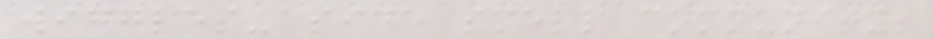wiggles-aside smell community;
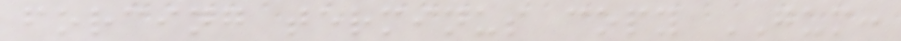forcing terminus copy GUM:
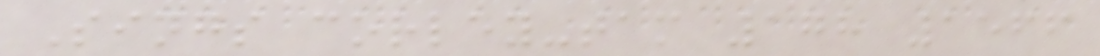Sings corley-tam 178 1566
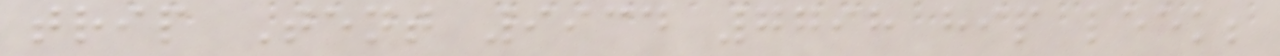trip Tent 9934 7798 hip leek;
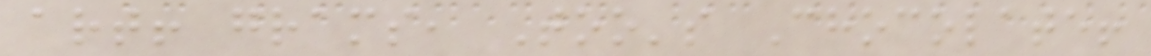art! grams, Too's Chocolate!
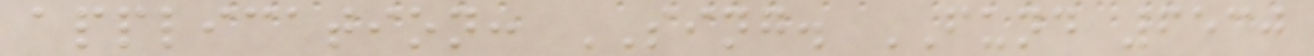application: SING. FUND 6530
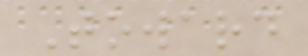Toward
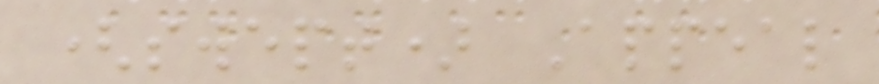(swept) Appeal
